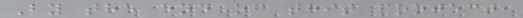By the end of this project,
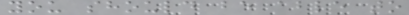you should be able to
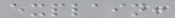explain:
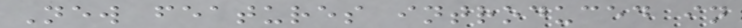New features introduced in
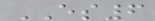ES6
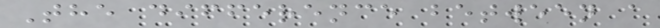The difference between a
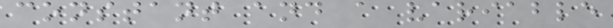constant and a variable
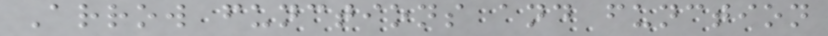Arrow functions and function
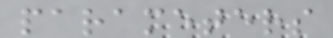parameters
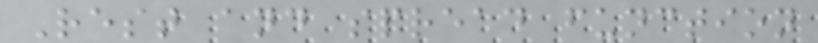Rest and spread function
